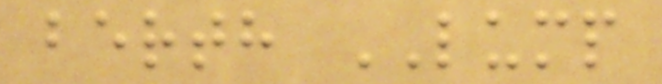berth LUMP
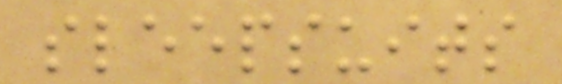sleepsuits
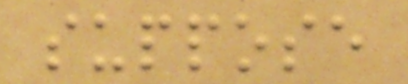suppose
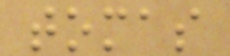tomas
